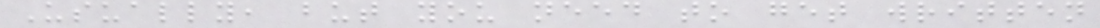Usually, but you need to get written
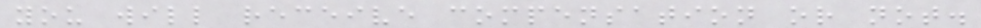you will receive compensation or not.
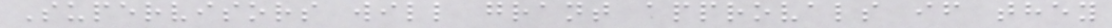Supervisors will grant approvals if they
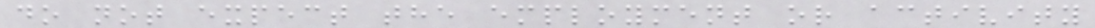do not expect the employment or activity
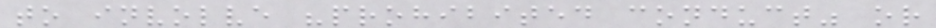to involve "prohibited conduct" or
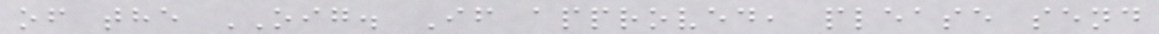of the OIG. If approved, please send
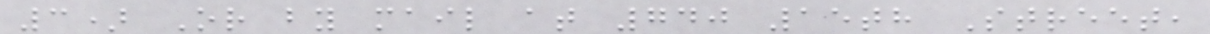3) Or by mail at 740 15th Street,
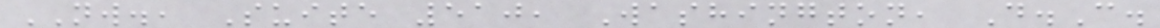NW., Suite 510, Washington, D.C.
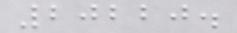20220.
